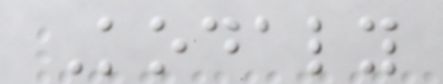Kodaly
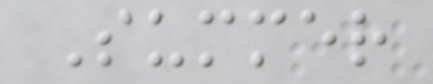Summer
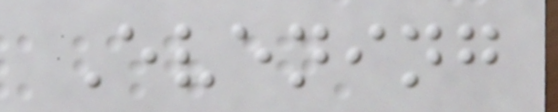Evening
